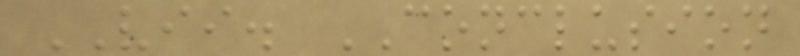VII. CONCLUSION
